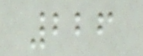226
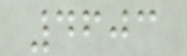4603
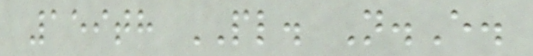159th PL. N.E.
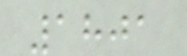1801
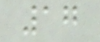17
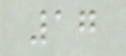17
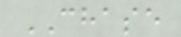CHASE
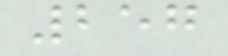257
